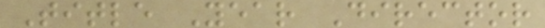Title Year Director
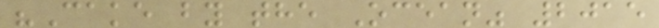"Cake by the Ocean" 2015
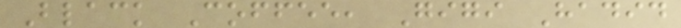Black Coffee, Gigi Hadid
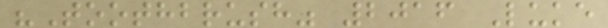"Toothbrush" 2016 Luke
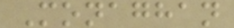Monaghan
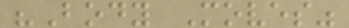"Body Moves"
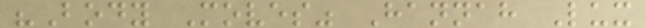"Body Moves" Hannah Lux
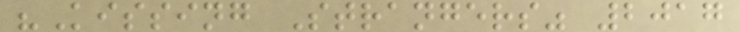"Kissing Strangers" 2017
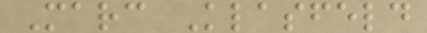Marc Klasfeld
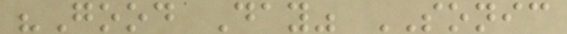"Good Day" SONIC
